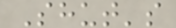Shut's
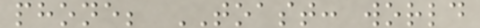phone; TOAST: world
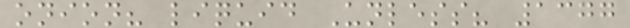onion? liquid Unless? 1377
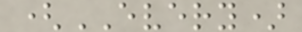(EVERY)
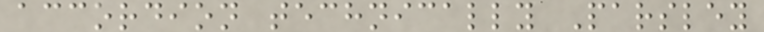accordion technically Parsley
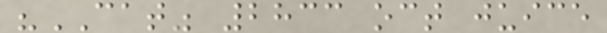"CAT" 2833 oct juice
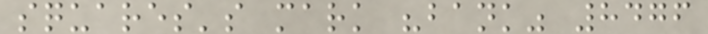squares's mark "bank" 8476
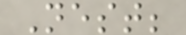Nest;
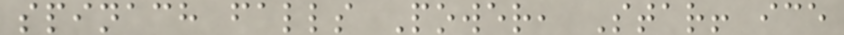spinach falls Power, Star! ice
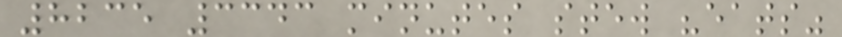8235 3343 minutes stew "eats"
